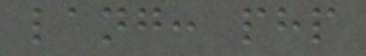lang: php
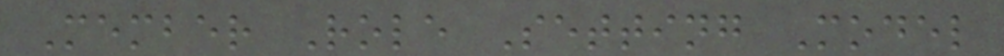Member Role Setting Model
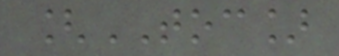[TOC]
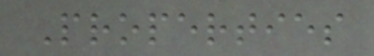Properties
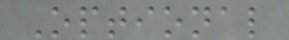Optional
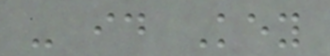- id Key
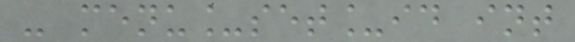- menu_set_id int
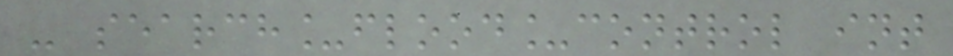- search_flood_control int
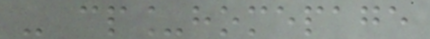- cp_homepage
